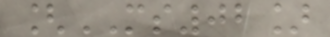[MS02]
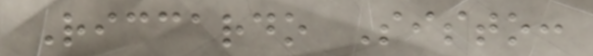Riccardo Sisto:
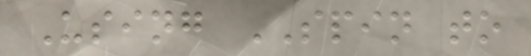Using SPIN to
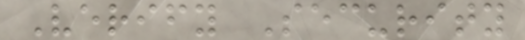Verify Security
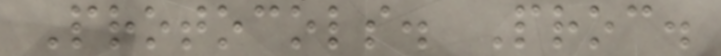Protocols. Proc.
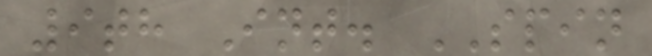9th Int. SPIN
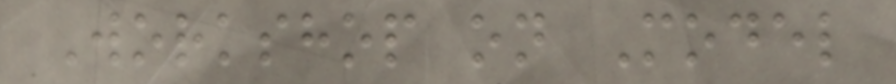Workshop on Model
